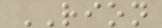RION
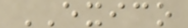EXICO
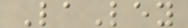LaLey
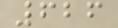626
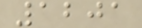1201
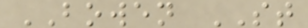BOWEN ST
